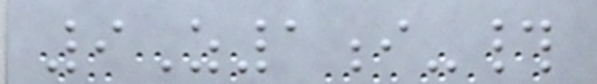9Z1i-#
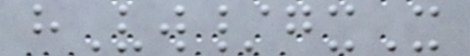hVw/gxX
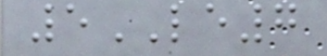5LE7
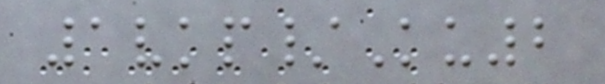1vkp/Ku2
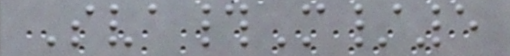Sva#M/5
